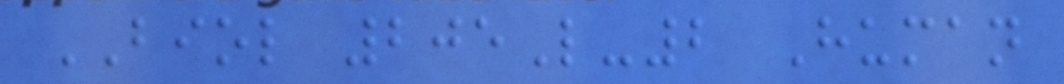BIOL 205L-2 Human
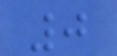0
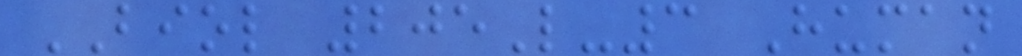BIOL 205L-3 Human
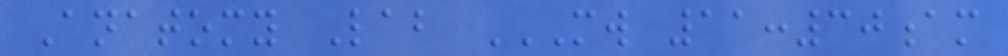Anatomy Lab MW 11:30AM
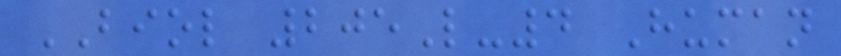BIOL 205L-4 Human
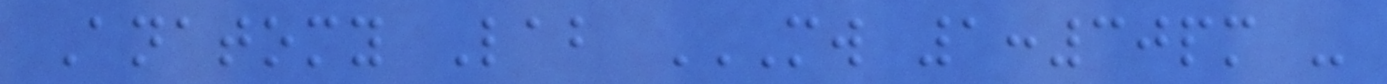Anatomy Lab MW 1:30PM -
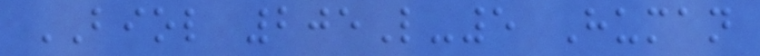BIOL 205L-5 Human
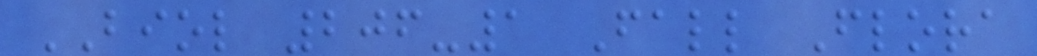BIOL 206-1 Fall Flora
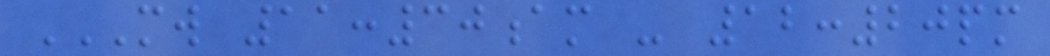MW 11:30AM - 12:20PM
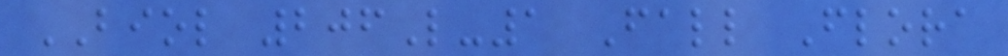BIOL 206L-1 Fall Flora
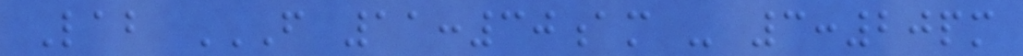Lab F 11:30AM - 3:20PM
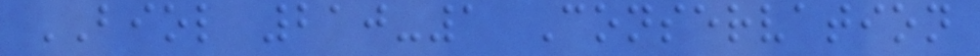BIOL 210-1 Conservation
